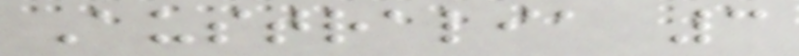Australia 3
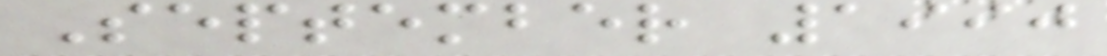September 1990
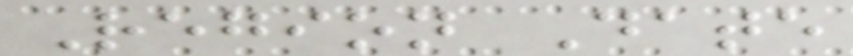Region Date
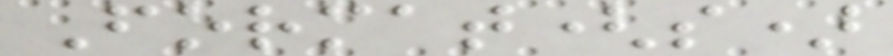Format(s)
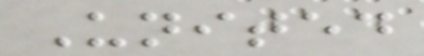United
